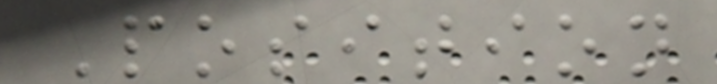Position
